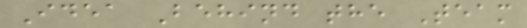Idea Behind the Team
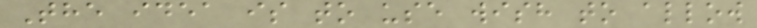The idea is to use wish to allow
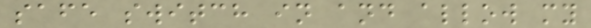safe switch in and allow my
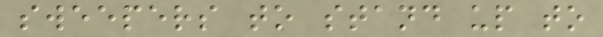sweepers to stand up to
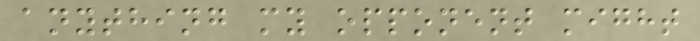anything my opponent might
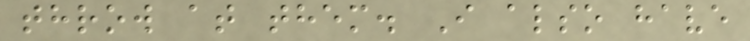throw at them. I also have
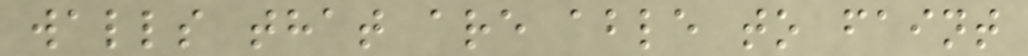walls that are able to faint
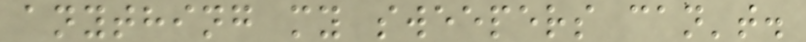anything my sweepers can't.
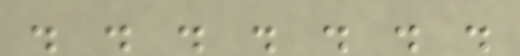. . . . . . .
